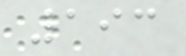193
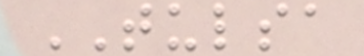TULSA
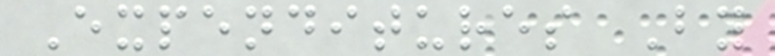Expenditures By
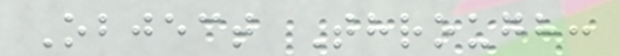Object Through:
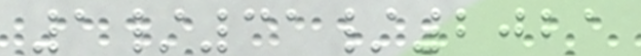1/31/2021
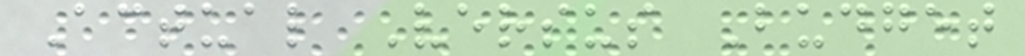Actual Versus Budget
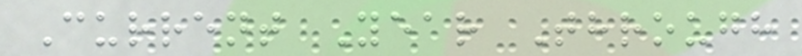Current Year Through
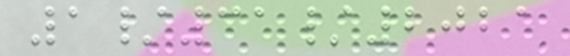1/31/2021
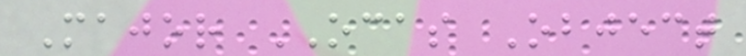Major OCAS Object
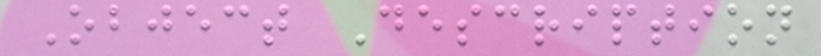Object Description
